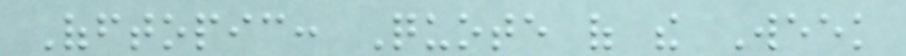Offtopic: Quote of the Week
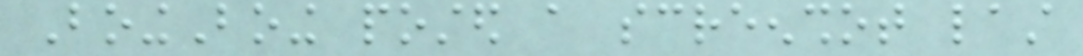BoingBoing posted a screenshot last
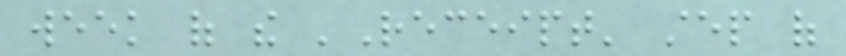week of the 'Receipt' step of
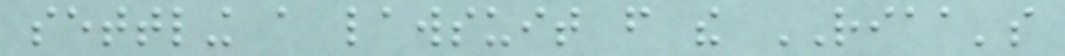settling a lawsuit from the RIAA's
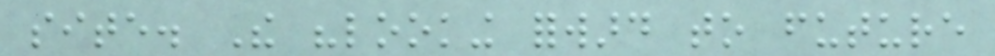site. The "looking forward to future
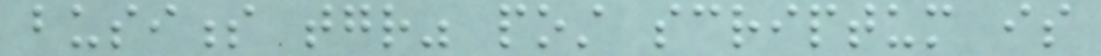business together" post scriptum is
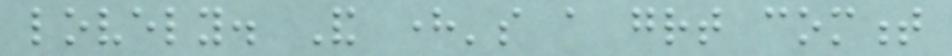lovely. And here's a great comment
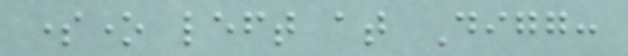someone left at Digg:
